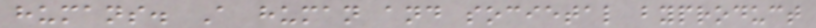humans. A human and societal byproduct
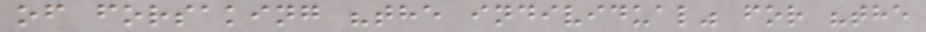of forsaking "the individual" for "the
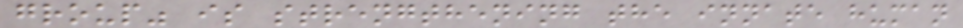group" is strengthening the innate human
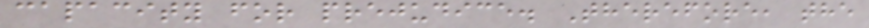capacity for prejudice. Therefore, the
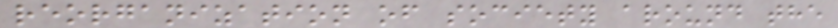reorganization of society around the
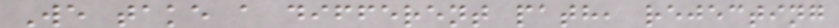We take a different path, rejecting
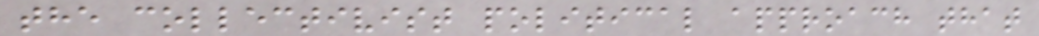the collectivist political approach that
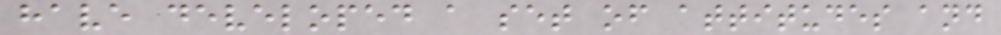have developed a set of attitudes and
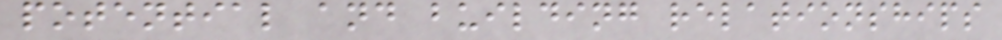potential and building relationships
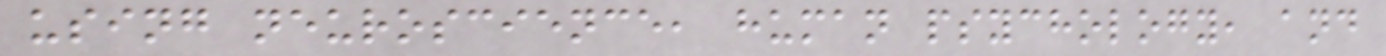using neuroscience, human psychology, and
